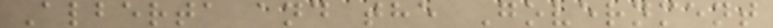Alberta and the Government
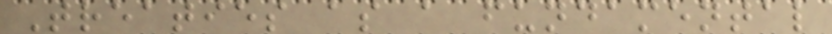Treaties as a fundamental
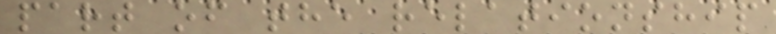part of the relationship
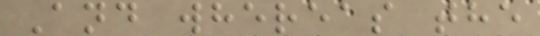And whereas the
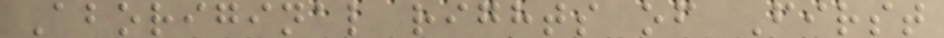Aboriginal rights of First
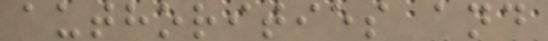authorities and
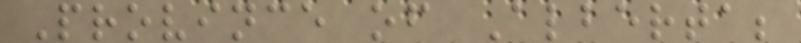Province of Alberta;
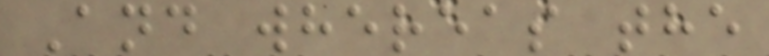And whereas the
